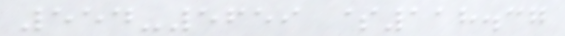554-5659 $118.37
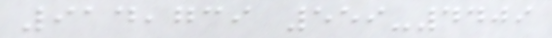914,739 559-4409
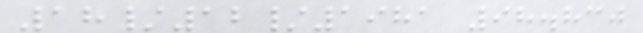18/12/1981 98.830
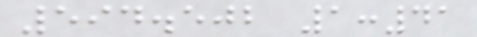594.502 1:41
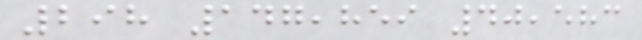298 147,859 40,583
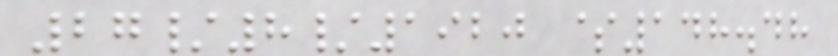27/8/1920 $148.48
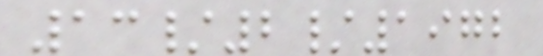13/2/1972
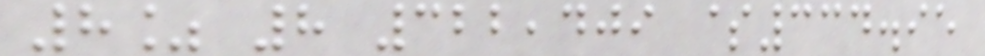8% 8 322,409 $334.95
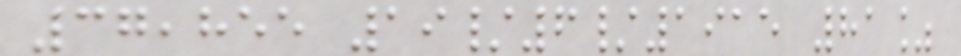37,855 19/6/1915 81%
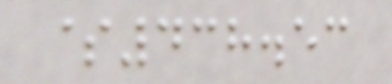$438.53
